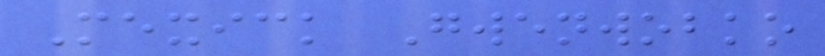Mexick Gwenwobko
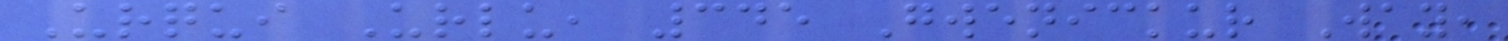Urqui Urlu, 345 Gwenickur Way,
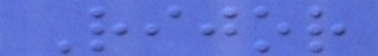Rijor
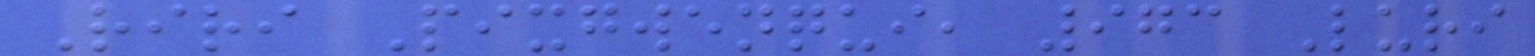Riri Pixgwenqui, 973 Luri
